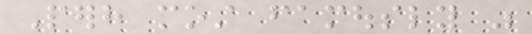Perhaps most famously was
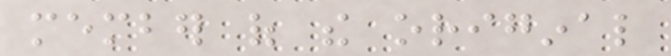member of the original
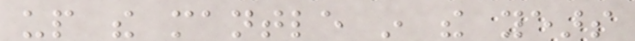up the mantle in the years
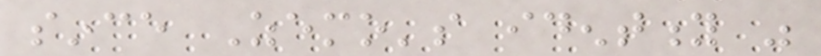since Zemo's identity was
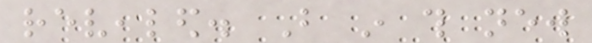revealed. But in this new
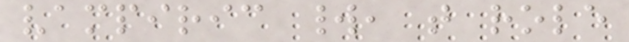vampiric world, that role
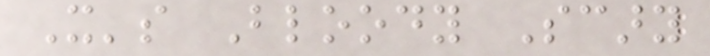It's Bloody Scary
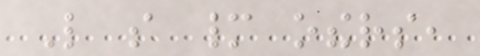Like so many others,
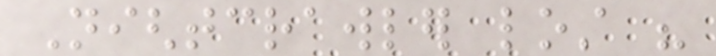Nightcrawler lost his
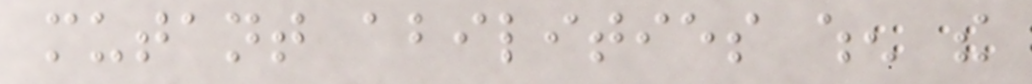mutant abilities when the
